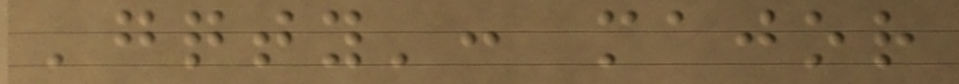'gqty': major
